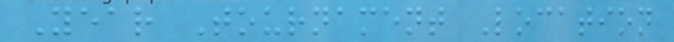Year Tournament Location
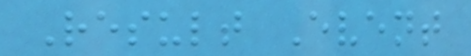Result Event
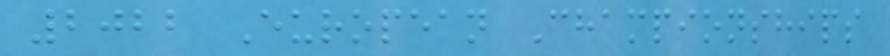2022 European Championships
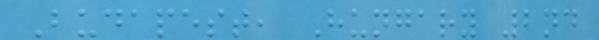Budapest, Hungary 2nd
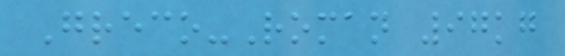Greco-Roman 97kg
